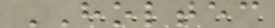HOLTEC
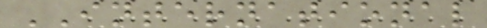INTERNATIONAL
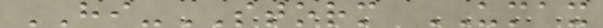HI-STORM UMAX
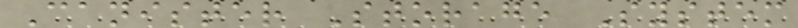Canister Storage System
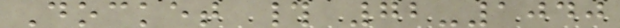Docket # 72-1040
